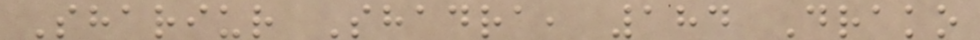Shariur Shadra, 184 Drako
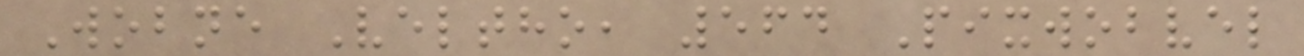Wobne Veltho, 564 Pixwobvel
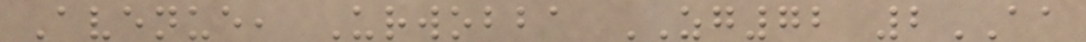Avenue, Urwobba ZG72 2AA
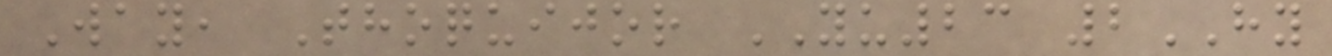Way, Thoquijor YU23 2HY
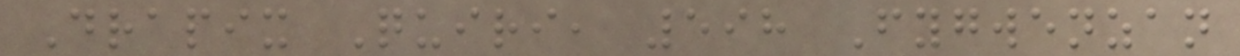Drapix Quiri, 598 Fygwenzan
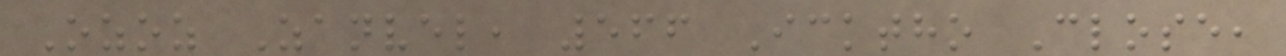Ozoz Zanvel, 566 Icktho Close,
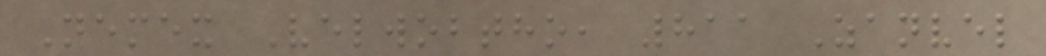Nemex Velwobtho, 811 Zanvel
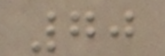70
